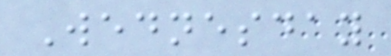Wednesday
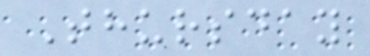Thursday
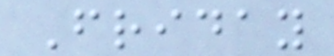Friday
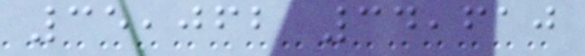35,062 34,610
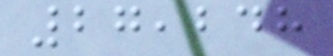27,248
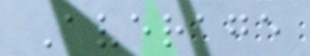Average
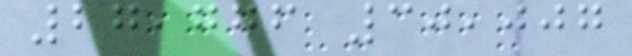27,776 30,007
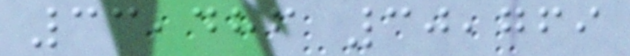33,486 30,769
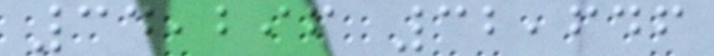34,296 32,646
